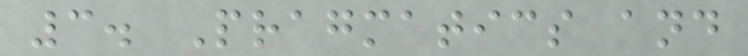3. Pragmatics and
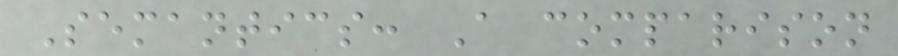Semantics: A comparison
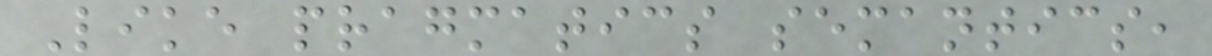Like pragmatics semantics,
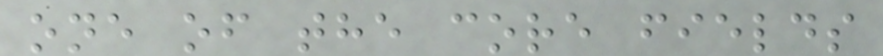one of the core fields
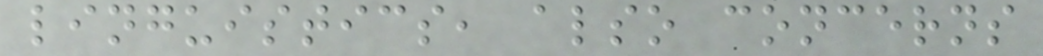linguistics, also concerns
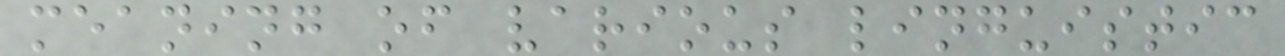meaning of various linguistic
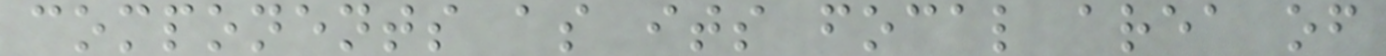components as its focal area of
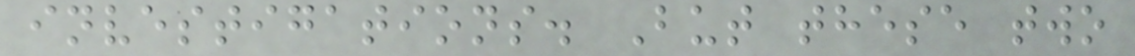investigations. But these two
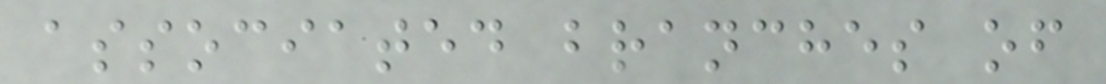associated branches of
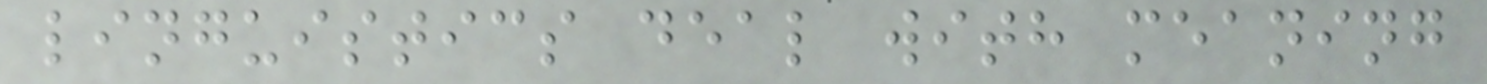linguistics deal with meaning
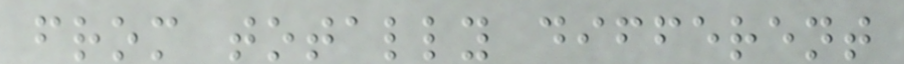from totally different
